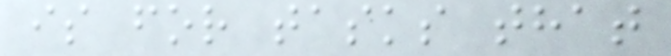is for tasks that
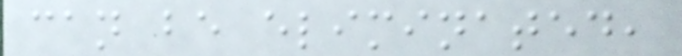can be eliminated,
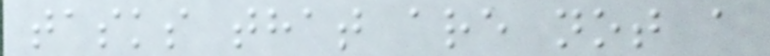tasks that are not a
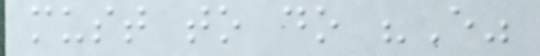must to do "E"
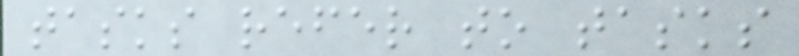tasks refer to tasks
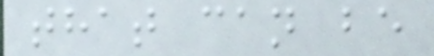that can be
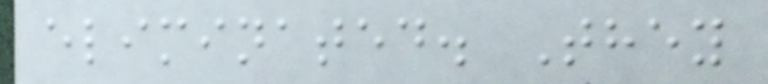eliminated. They
